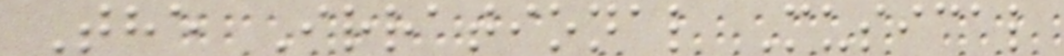The Irrational Musical
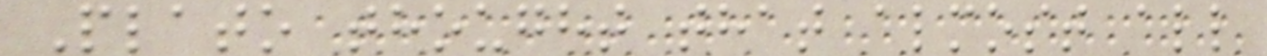Plato thought that almost all
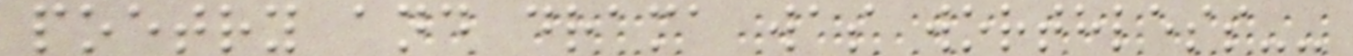poetry and drama was worthless--
